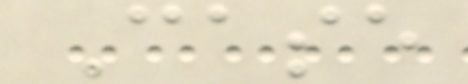Case
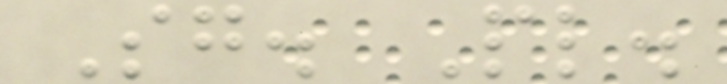Sg. Pl.
